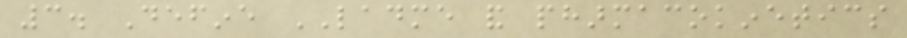3. Define LADME and pharmacokinetics
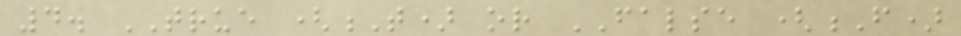4. TRUE (T) or FALSE (F)
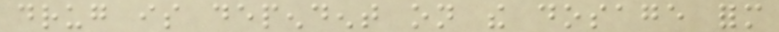drug is dependent on the dosage form
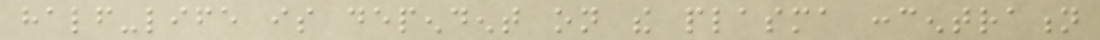half-life is dependent on the plasma concentration
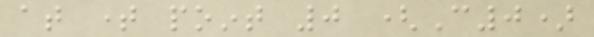at time point 0 (C0)
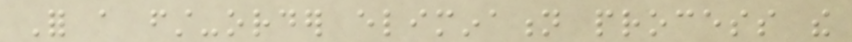For a first-order elimination process the
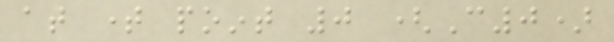at time point 0 (C0)
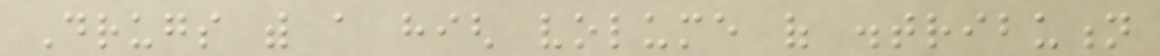Drugs with a high volume of distribution
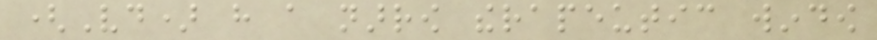(Vd) have a narrow therapeutic window
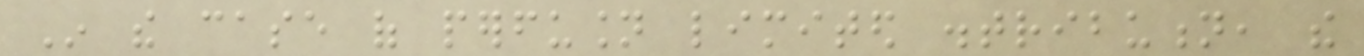In the case of perfusion limited distribution, the
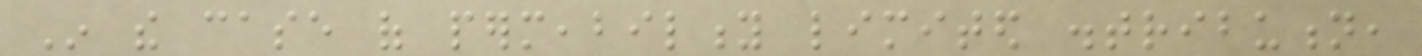In the case of permeability limited distribution,
